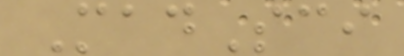MadSci
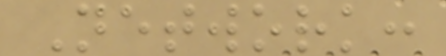Network:
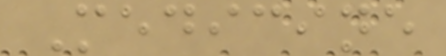Medicine
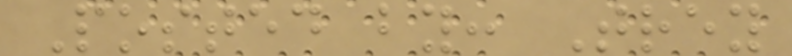Posted by: Trey
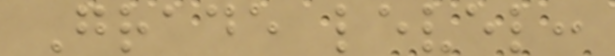Grade level:
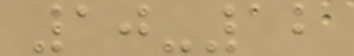10-12
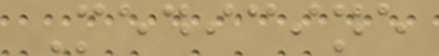Medicine
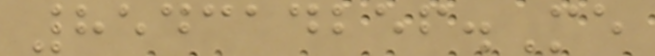854314256.Me
